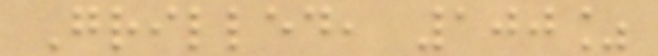Grilled, 100%
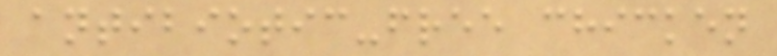antibiotic-free chicken
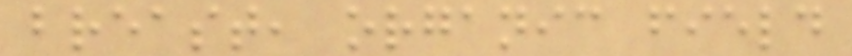breast, organic field
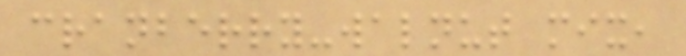cranberry-walnut mix,
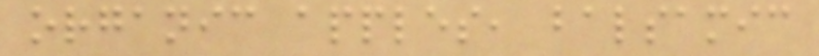organic apples, balsamic
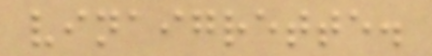vinaigrette.
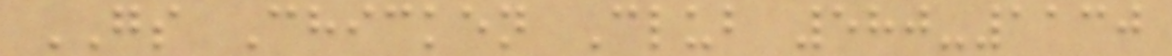GS Chicken Club 580-1130
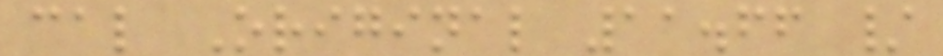cal Original 11.66 /
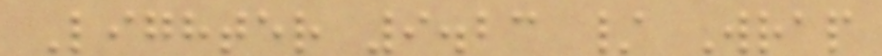Lighter 9.23 / Wrap
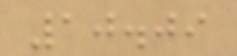10.09
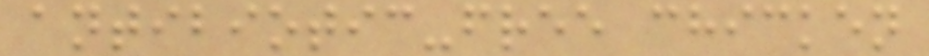antibiotic-free chicken
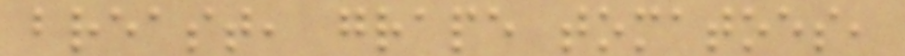breast, grape tomatoes,
